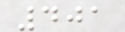401
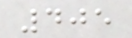405
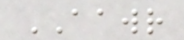AAWR
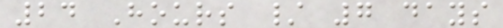24 Hours / 7 days
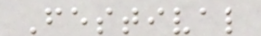Festival
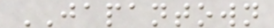JAPANTOWN
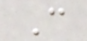C
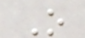O
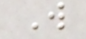W
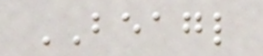BEAGL
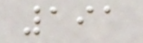191
